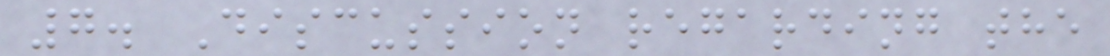7. Discussion regarding the
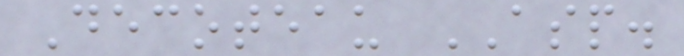Decoteau ASP.
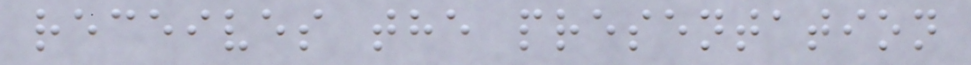receives the presentation
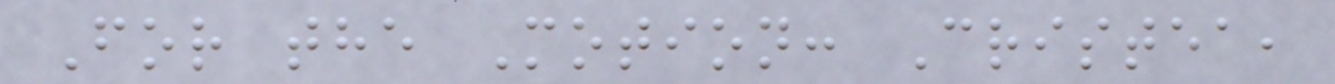For the Motion: Cristea,
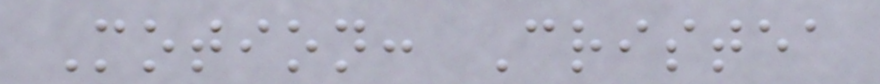Motion: Cristea
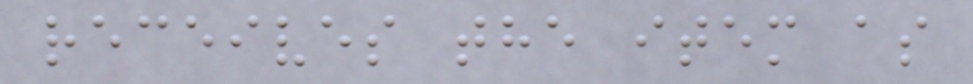receives the item as
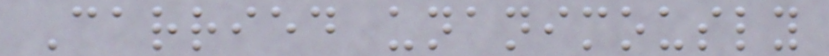Carried unanimously
